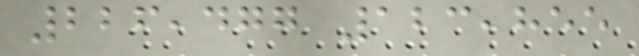226,477 123,855
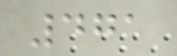471
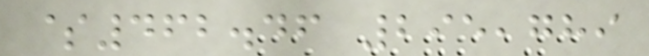$462.46 295,789
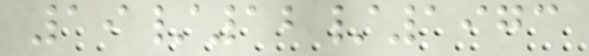19/12/1973
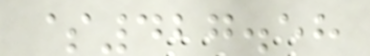$427.58
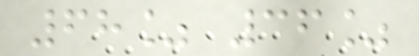68% 36%
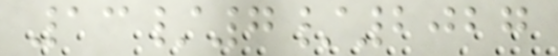13/7/2027
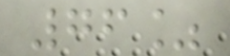76%
